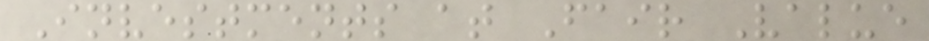Investments at Fair Value
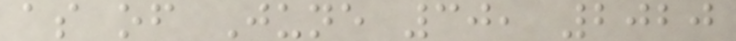as of June 30, 2020
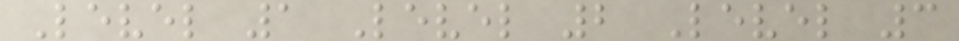Level 1 Level 2 Level 3
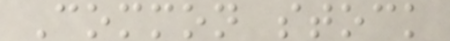Common stock
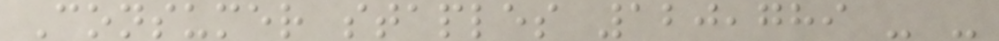Consumer staples 120,789 - -
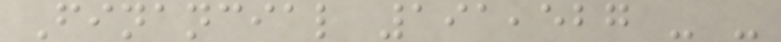Financial 191,527 - -
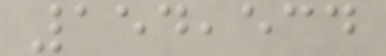154,534
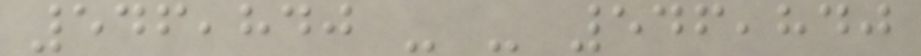546,840 - - 546,840
